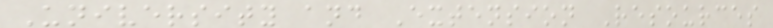University and Extension Resources
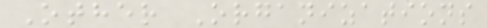Other Organizations
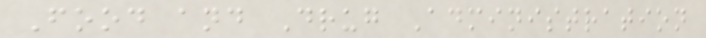Food and Drug Administration
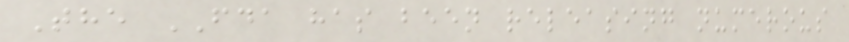The FDA has been releasing numerous
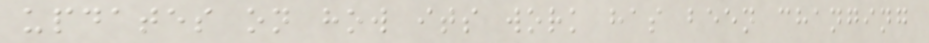updates on how its work has been changing
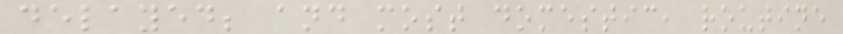delayed; and most domestic, routine
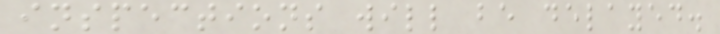inspections will be delayed.
